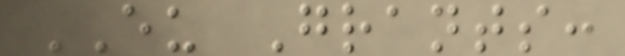EU Grants:
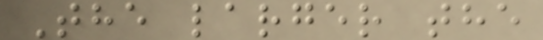The larger the
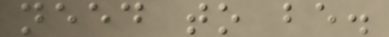need to be.
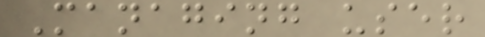Managing user
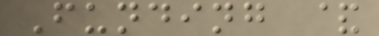Funding &
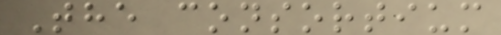The consortium
